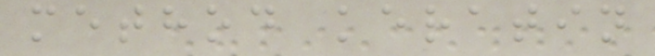method keratin
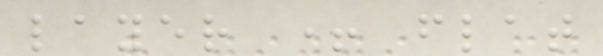layer + flat
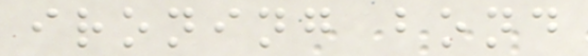ironing bond
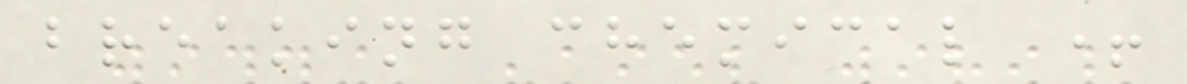breaking chemical +
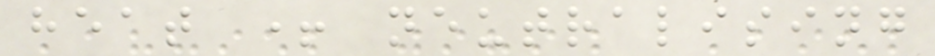heat + neutralising
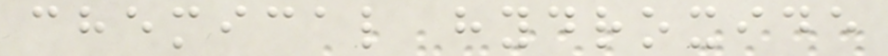chemical hydroxide
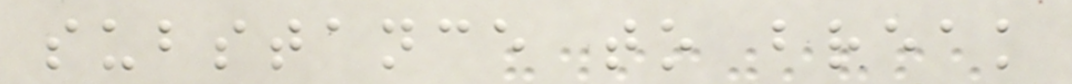substance to break
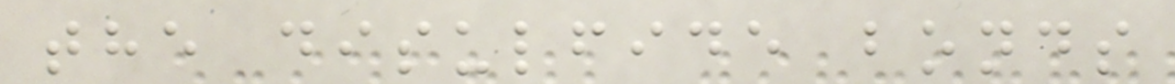the disulfide bonds
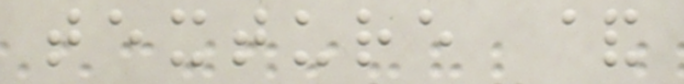texture &
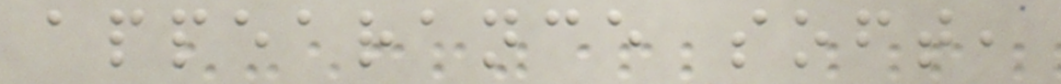appearance soft,
